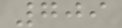709
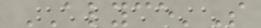ALYCE'S
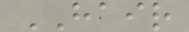HAIR
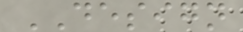DESIGN
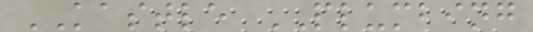KASTLE PLUMBING
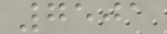7501
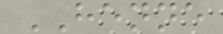HENNE
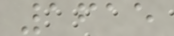1615
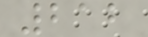212
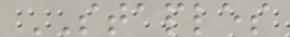STAPLES
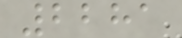2281
